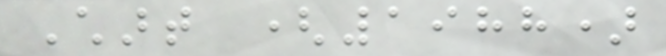Chart (1988)
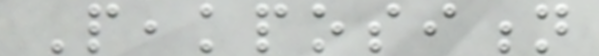Peakposition
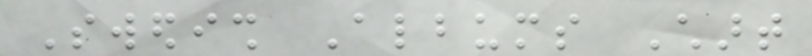Swedish Albums Chart
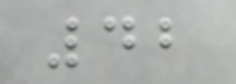42
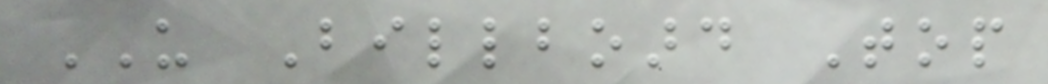US Billboard Top
